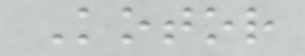Kotor
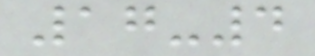17-4
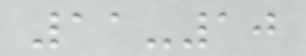11-10
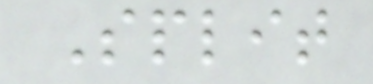Split
